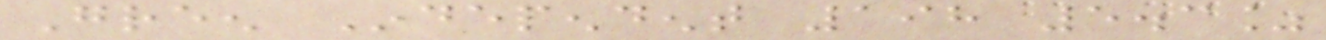Green Independent 198 5.3%
